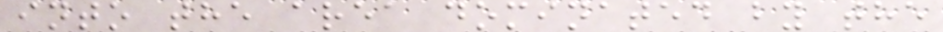into the area dominated by the
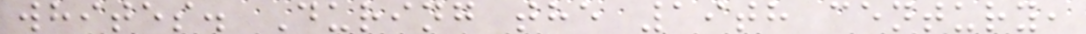whites. During the 19th century,
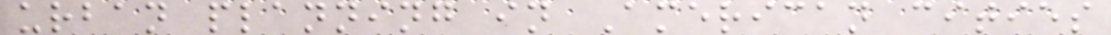urban planning in American cities
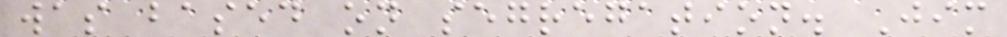was based on segregation. Jim
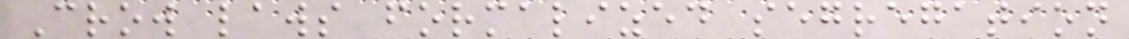Crow laws formalized segregation
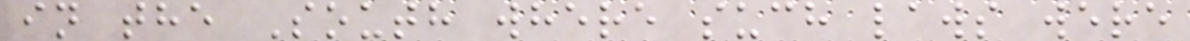in the South where such laws were
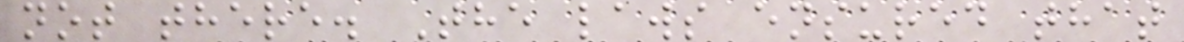not there. The laws ensured that
